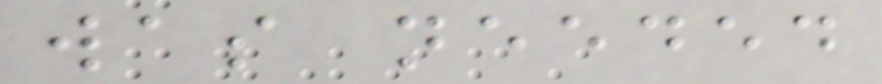was needed
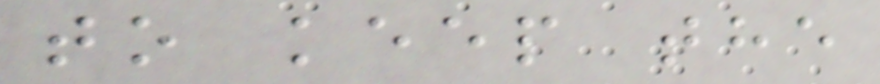to keep the
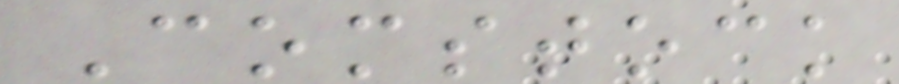Comstock
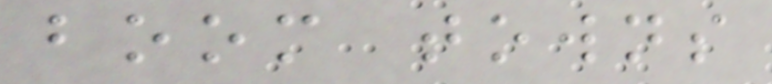boom towns
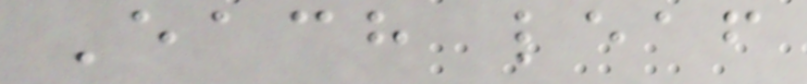Each leaf
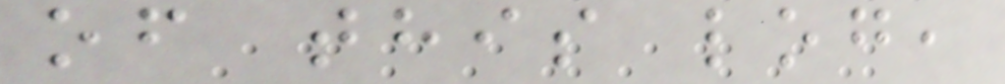of this log,
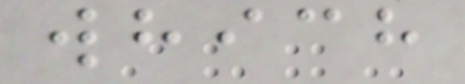which
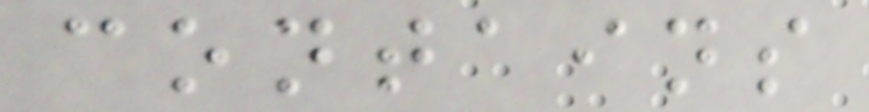contains
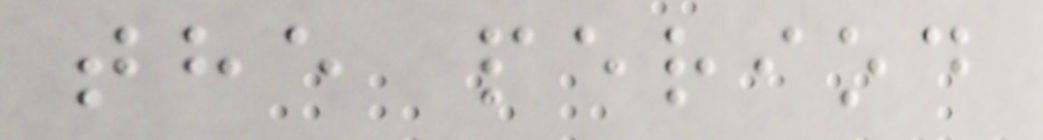the period
